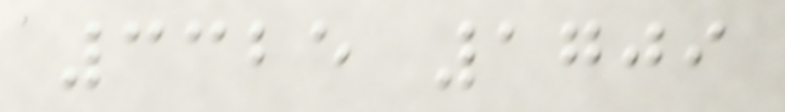3325 1709
